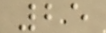25
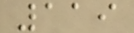119
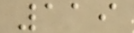119
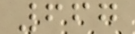667
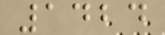1424
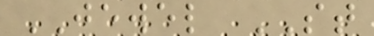JEWEL ST
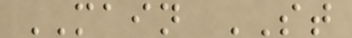MAIN ST
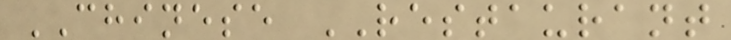CHINESE RESTAURANT
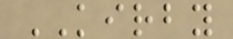KIRBY
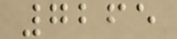7265
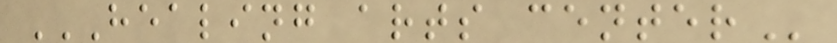HEALING ARTS CENTER
